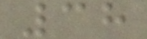38
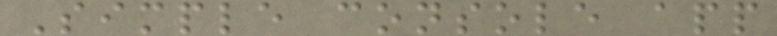Simple console app
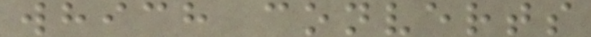which converts
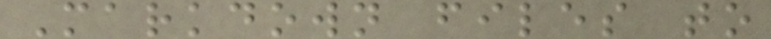Markdown files to
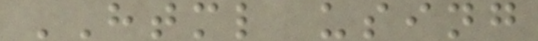HTML using
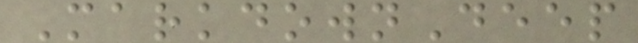MarkdownDeep
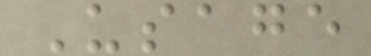Usage
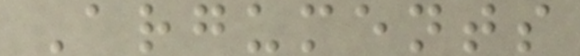Arguments
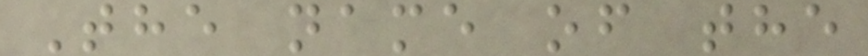The name of the
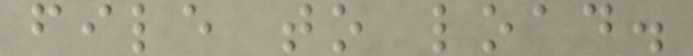file to load.
